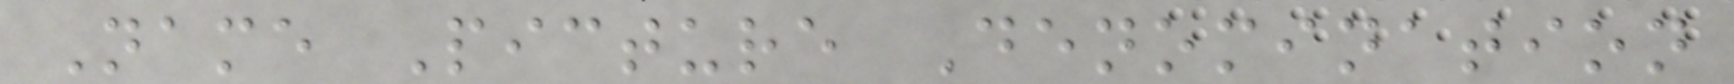Name Picture Denomination
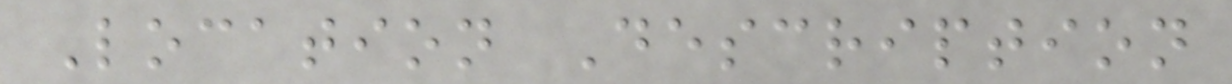Location Description
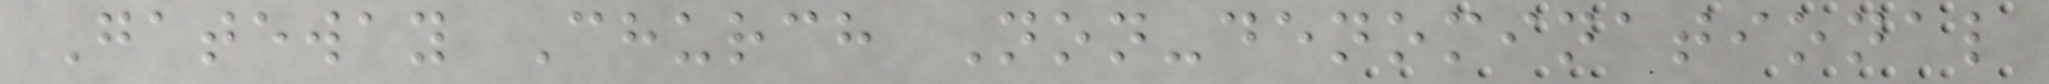Gateway Church Non-denominational
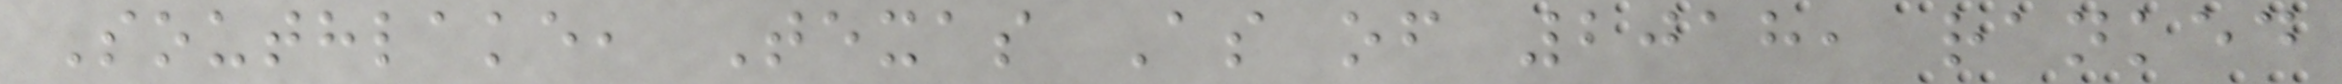Southlake, Texas As of 2018, ranked
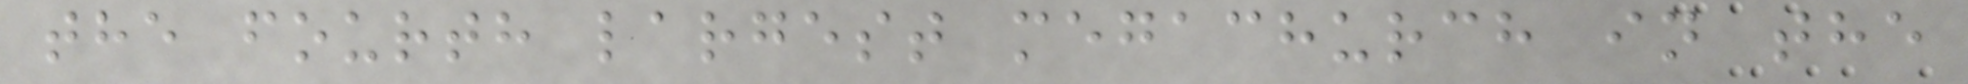the fourth largest megachurch in the
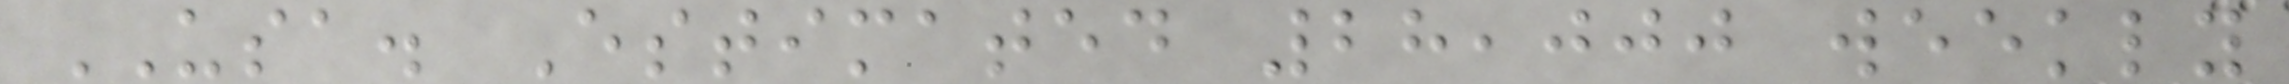USA. Estimated 28,000 weekly
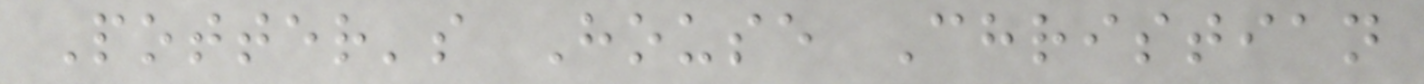Potter's House Christian
